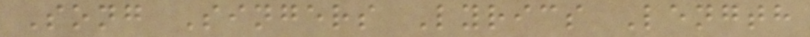Song Singers Lyrics Length
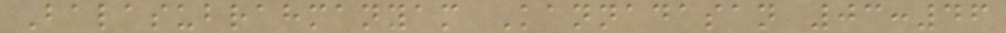Balasubrahmanyam Kannadasan 03:46
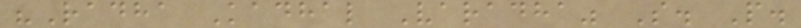"Radha Kadhal Varadha" S. P.
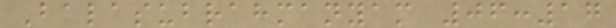Balasubrahmanyam 06:17
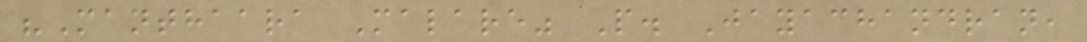"Manthaara Malare" P. Jayachandran,
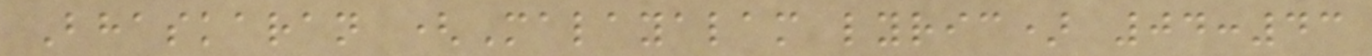Bhaskaran (Malayalam lyric) 04:43
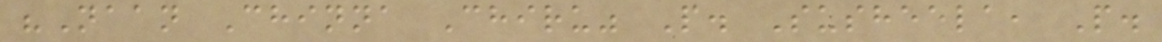"Naan Chinna Chiru" P. Susheela, P.
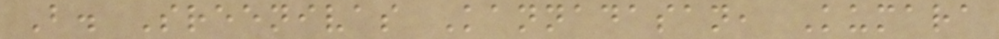B. Sreenivas Kannadasan, Kumara
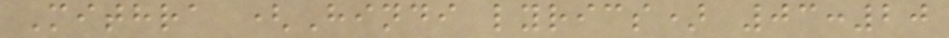Mithra (Hindi lyrics) 03:20
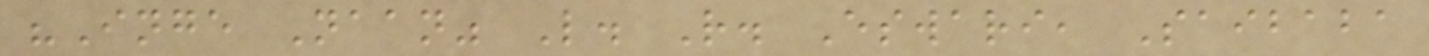"Inge Naan" L. R. Eswari, Saibaba
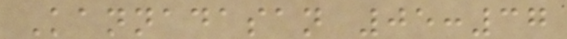Kannadasan 05:37
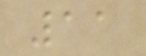11
